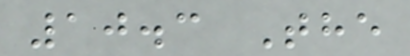10.3 The
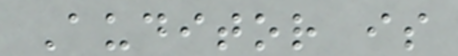Auditor is
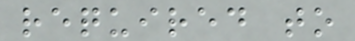required to
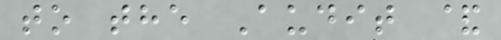to the Audit &
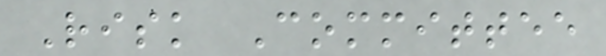Risk Committee
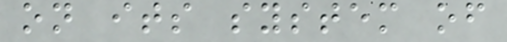on its system of
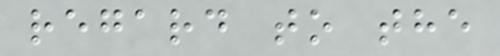regard to the
